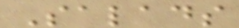Salads
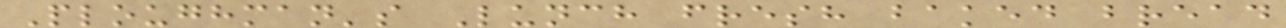Ploughman's Lunch fresh baked bread
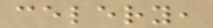celery,
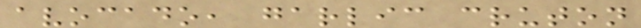avocado, garlic cruton
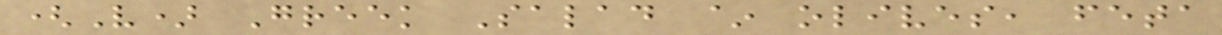(V) Greek Salad ~ olives, feta
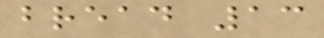bread 13
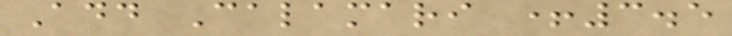Add Calamari +3.5
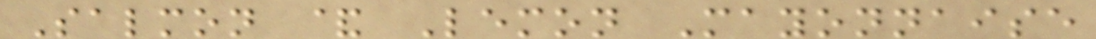Salmon & Lemon Mayonnaise
